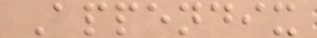Appendix
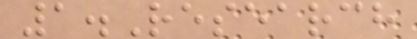1.Research
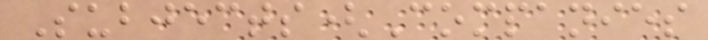Subjects(Companies
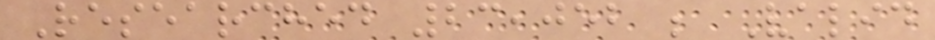Researched 23,052 ; Valid
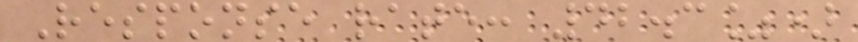Response rate: 42.3%)
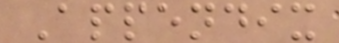Appendix
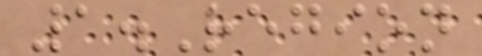1.Region
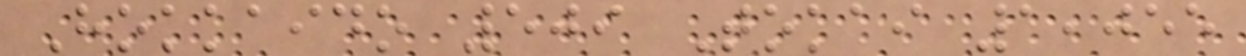Hokkaido 509 Tokai 1,055
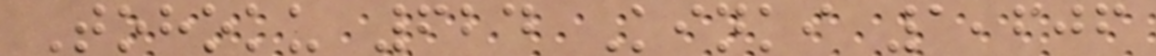Tohoku 624 Kinki 1,606
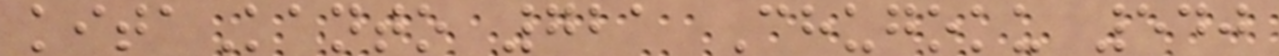kitaKanto 721 Chugoku 540
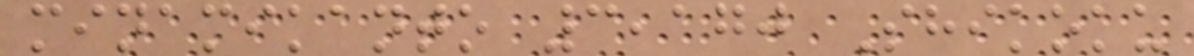minamikanto 3,170 Shikoku
